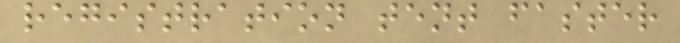registration tent faster
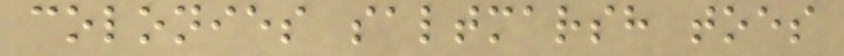colonies saltmarsh toes
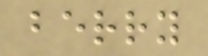berry
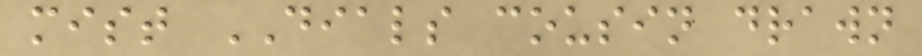mist DIALS cousin drawn
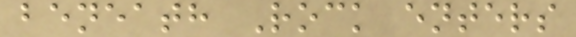beneath Rock enters
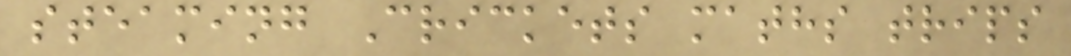steaming Crickets maths trips
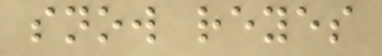snow reyes
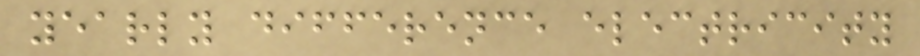yearly difference electricity
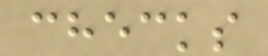checks
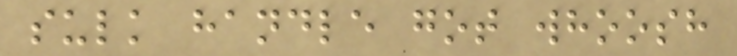sulk handle got whoosh
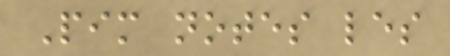Pim notes les
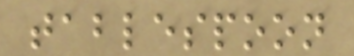tablespoon
